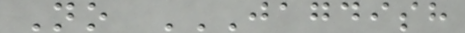No JAGDISH
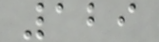129
